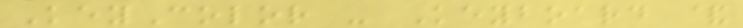KeyColor - Keyboard &
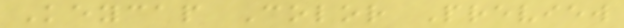Keycap Color Preview
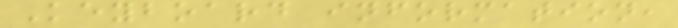Keyboard information,
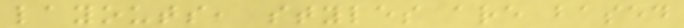layouts, styles are based
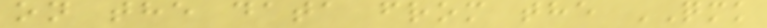on the data from the QMK
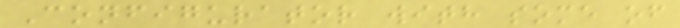Configurator with some of
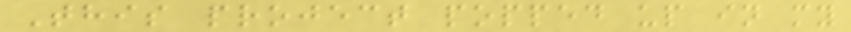This project popped up in my
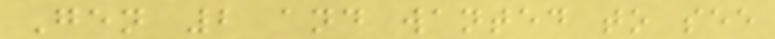Gen 2 and wanted to see
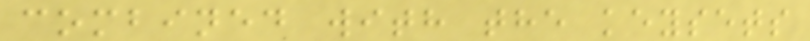combined with the keysets
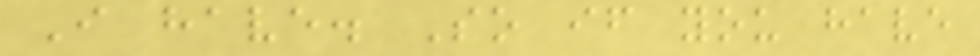I have. So if you have
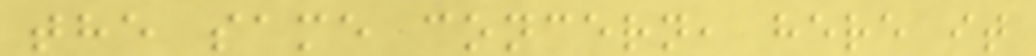the same concern, here it
